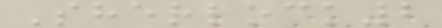Sherlock2
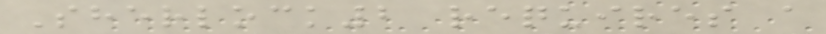Sherlock2 requires a
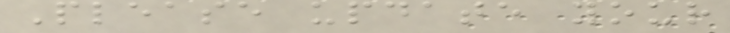Please update your
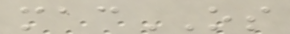macOS
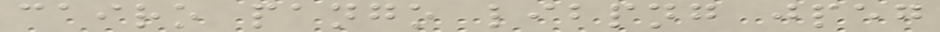cairo pango libpng jpeg
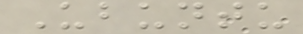Ubuntu
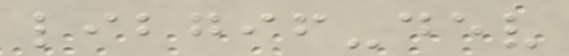libgif-dev
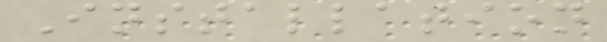Installation
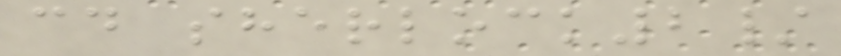cd sherlock2/
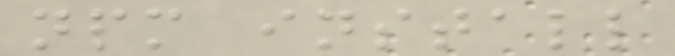npm install
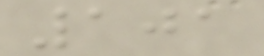101
